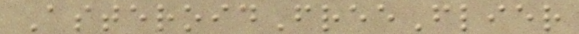AsteroidFreeFlier
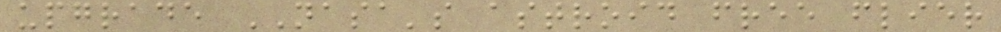upgrade NASA's astroid free flier
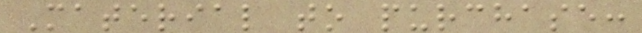Material to purchase:
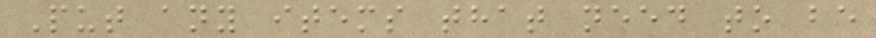Put any items that need to be
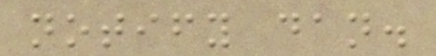notify dan.
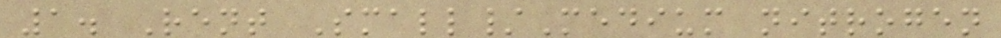1. Rent Small/Medium nitrogen
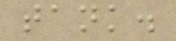tank.
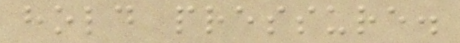hold pressure.
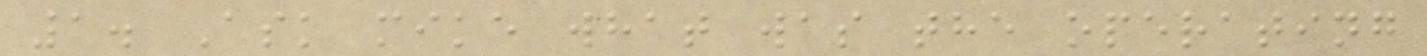1. Ask mike what was the operating
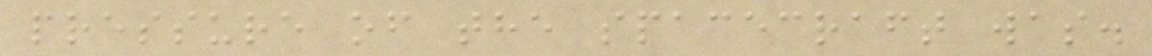pressure of the spacecraft was.
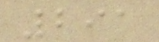291
